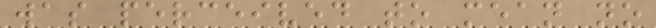was perceived to mean no
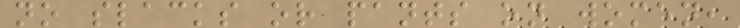no slacks or pants on women,
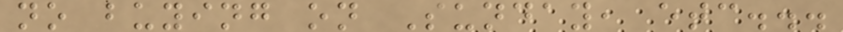no buying on Sunday, etc...
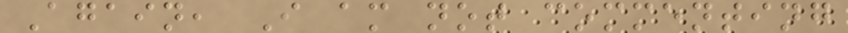Again, I am not commenting
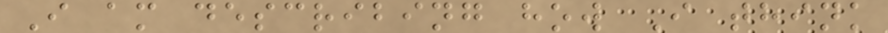I am describing how I think
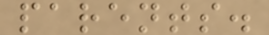parents.
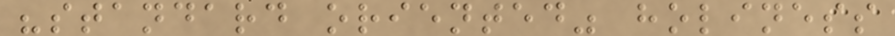"standard oriented" holiness
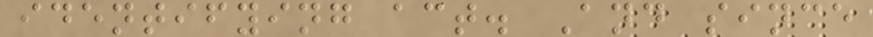identifying act. And since
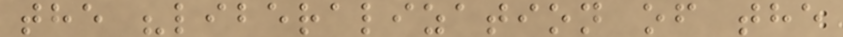the "liberalization of the
